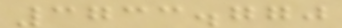3733.770
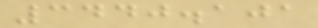3440.101
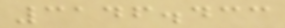3146.433
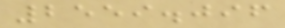2559.096
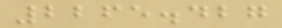2265.427
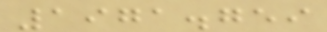1971.759
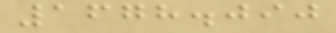1678.090
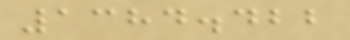1384.422
